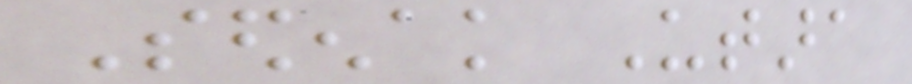Sedenak Utara
